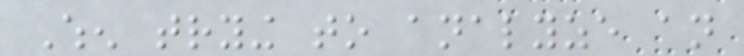When trying to analyze an
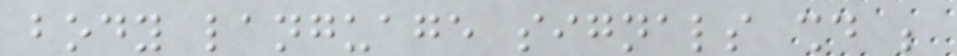body language signals should be
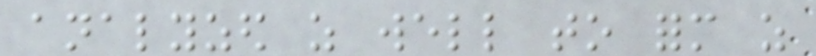analyzed as well to form as
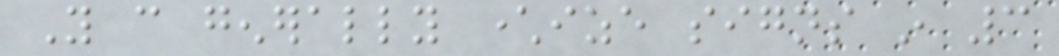You can generally characterize signs in 3
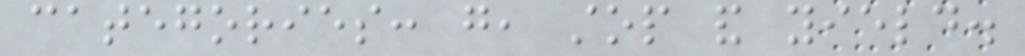categories: go, stop and yield.
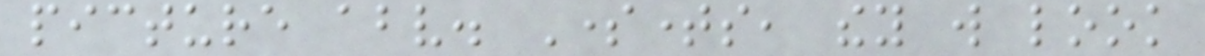picture above. Sometimes, they will look
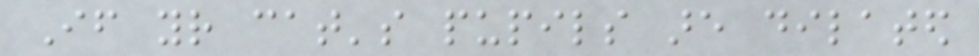If your cat's pupils are dilated
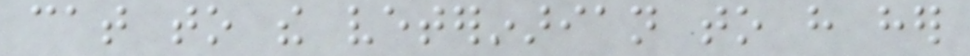cat to the veterinarian to have her
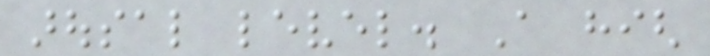arousal level. A high
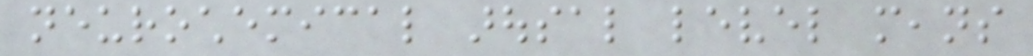neurochemical arousal level means
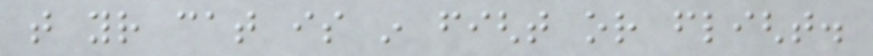that your cat is in fight or flight.
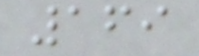169
